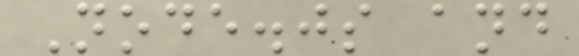Node.js and
